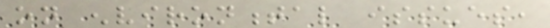on environmental issues,
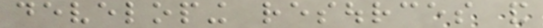developing resources and
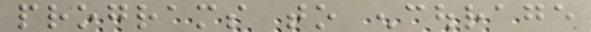programs to encourage
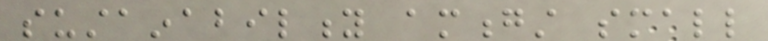sustainability amongst small
